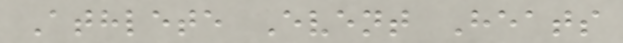Athlete Event Heats
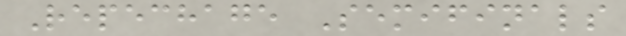Repechage Semifinals
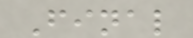Final
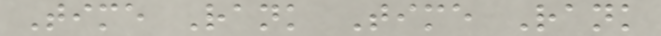Time Rank Time Rank
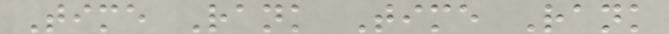Time Rank Time Rank
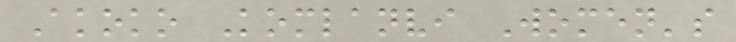Akoko Komlanvi Women's
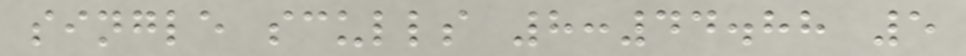single sculls 8:44.88 5
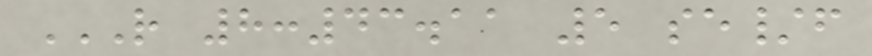R 8:43.11 5 SE/F
